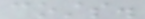costs.
